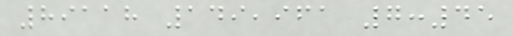89118 149,961 7:45
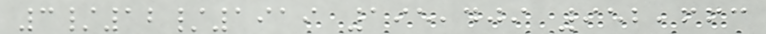3/12/1919 195,409 952,663
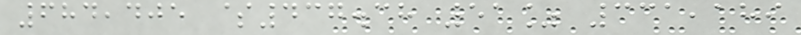684,405 $437.38 51% 331,189
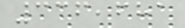336,681
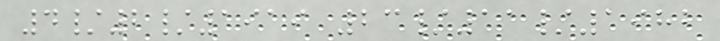4/2/1919 23/11/1982
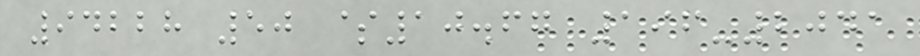94228 50 $10.67 196-2041
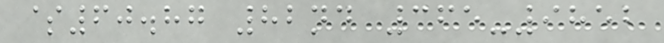$60.87 82nd 365-9852
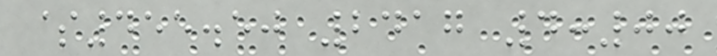$455.50 2417 4:00
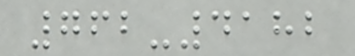762-4182
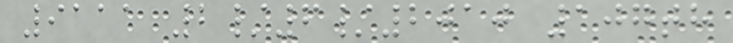9111 2/6/2010 107th
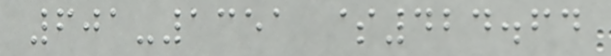601-1351 $424.64
